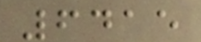6415
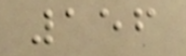156
